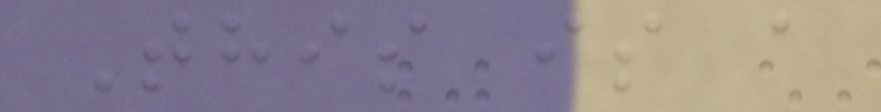This is a
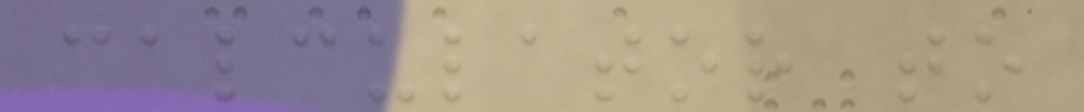calculator to
